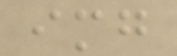img
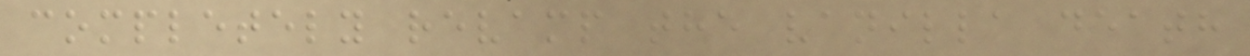completely revamp the vanilla death
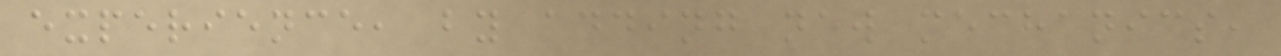experience, by adding new mechanics,
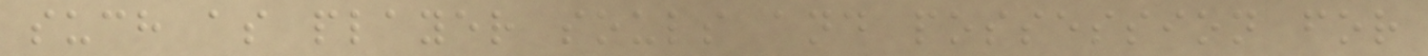such as player souls and possession for
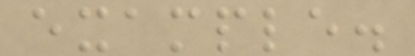example.
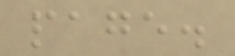page.
